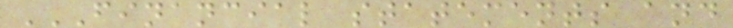FINANCIAL STATEMENTS AND
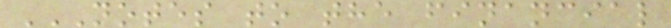NOTES TO THE FINANCIAL
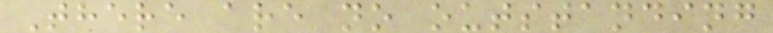There are no outstanding
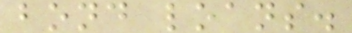bond loans.
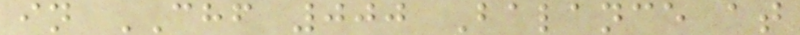in CHF 000 Balance at
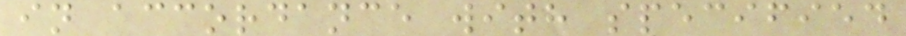in accordance with specified
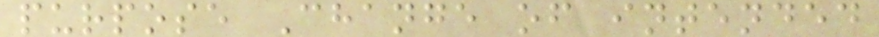purpose Change of intended
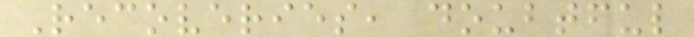Recoveries, doubtful
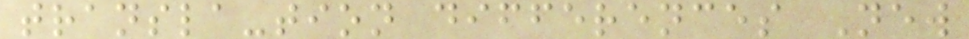transla-tion differences New
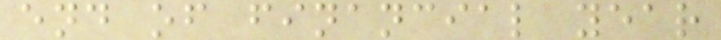end of financial year
